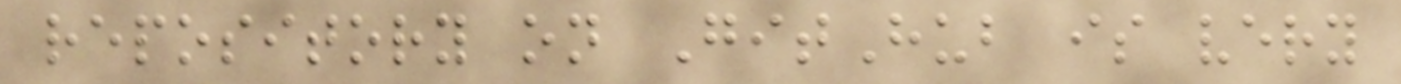repository on GitHub is very
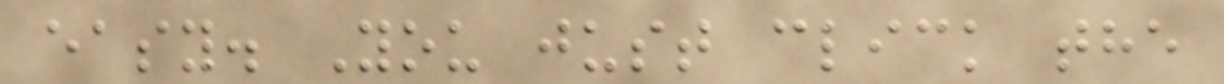easy. You just click the
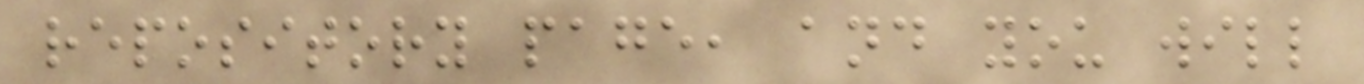repository page, and you will
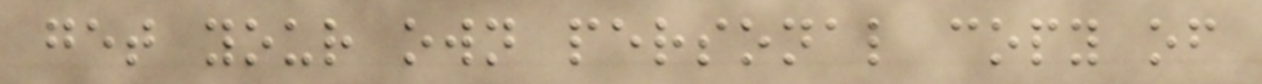get your own personal copy of
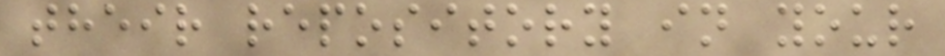their repository in your
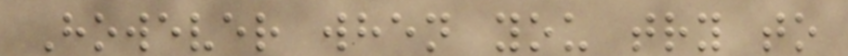However when you try to
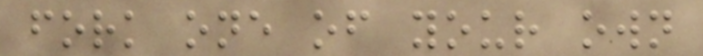fork one of your own
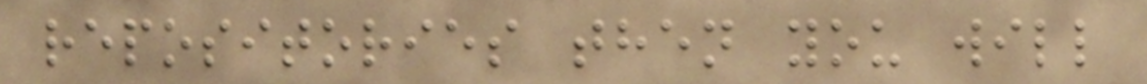repositories then you will
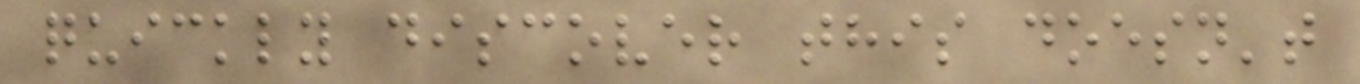quickly discover this doesn't
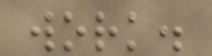work.
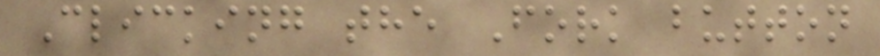Clicking the Fork button
